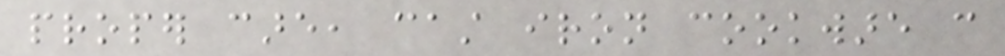proper care, cast iron cookware can
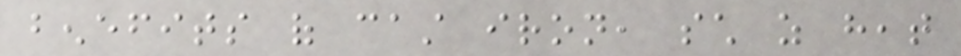benefits of cast iron, such as heat
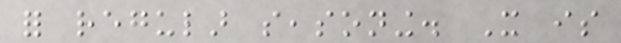for regular seasoning. It is
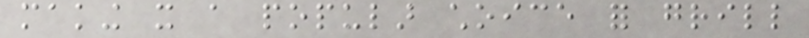making it a popular choice for grill
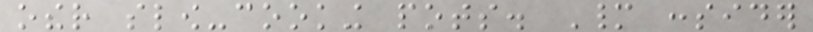other slow-cooking pots. Many consider
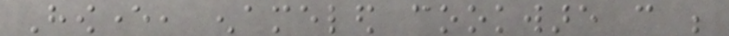However, enameled cookware can be
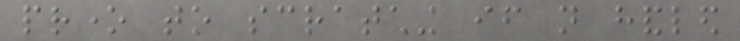prone to scratching if not handled
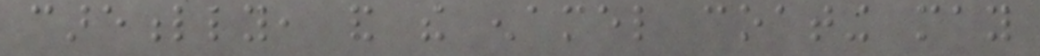carefully, and the enamel coating may
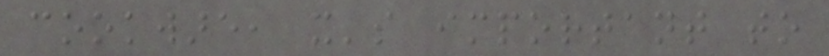cookware, it's important to
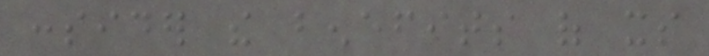consider the benefits of its
